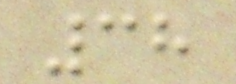38
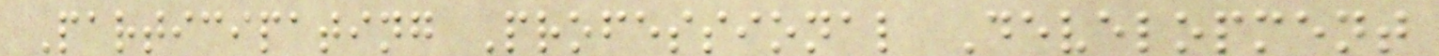Participating Professional Development
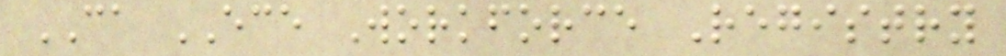CA ECE Workforce Registry
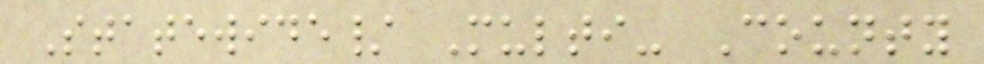Statewide/ Multi- County
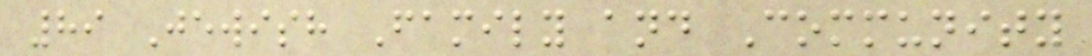89 Jewish Family and Community
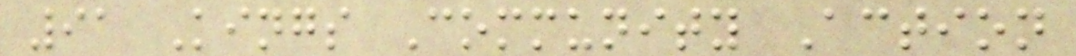91 Kings Community Action
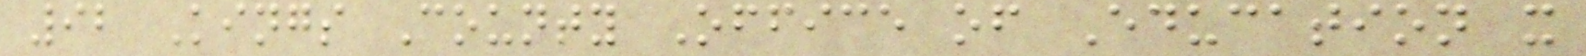92 Kings County Office of Education x
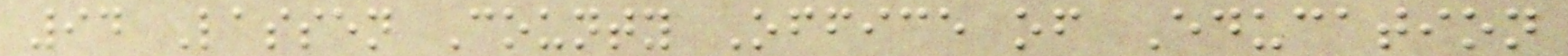94 Lassen County Office of Education
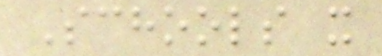Schools x
